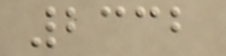2332
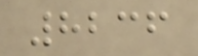8236
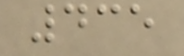435
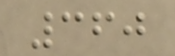360
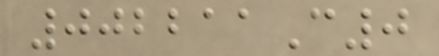002211C0
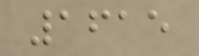1615
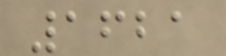1621
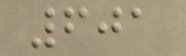601
